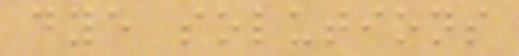dye solutions
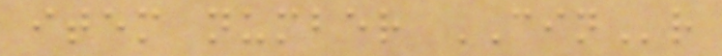item number CINr
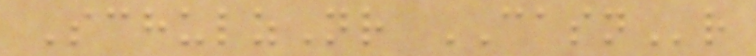SchulzNr CASNr
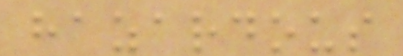hazardous
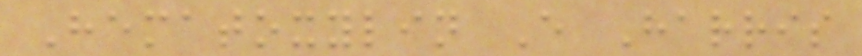Hematoxylin E Harris
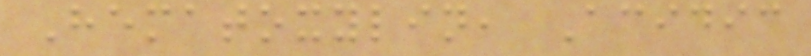Hematoxylin, Acidic
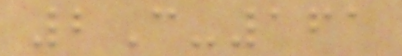2C-161
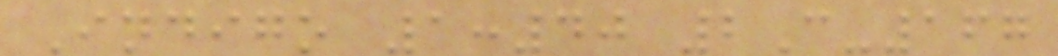Indigo 1:40 2C-167
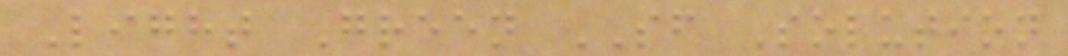Light Green SF Solution
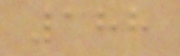188
